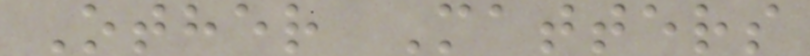Other Matters
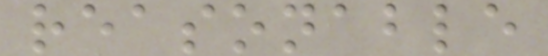reasonable
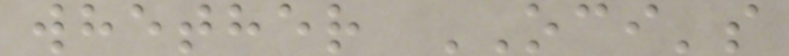whether OCI's
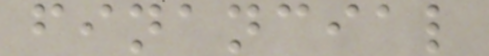financial
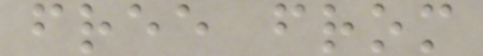free from
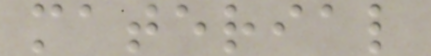material
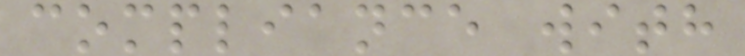compliance with
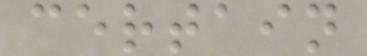certain
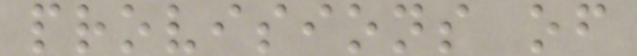provisions of
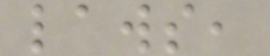laws,
